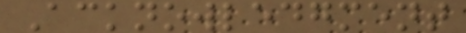Acknowledgment
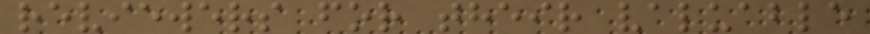reviewers for their valuable
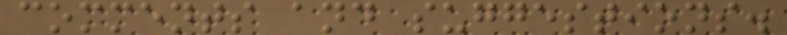comments and suggestions.
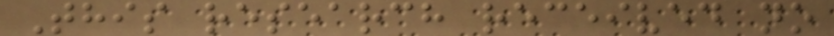This research received no
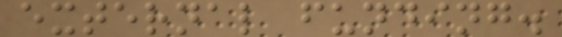external funding.
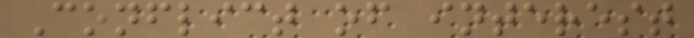Conflict of interest
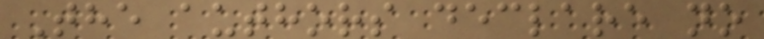The authors declare no
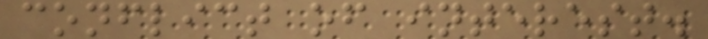conflict of interest.
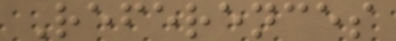References
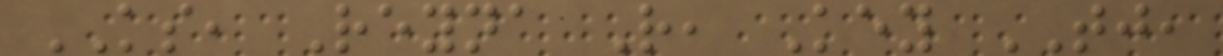KS, Reyna R, Key TJ,
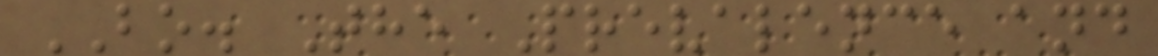BO. The Prevalence and
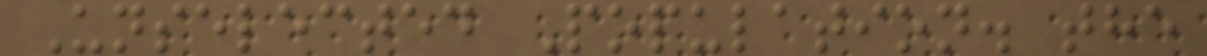Unselected Population. the
